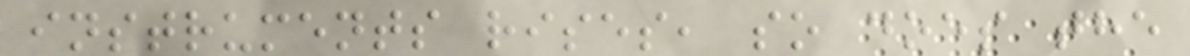instruments rises, so does the
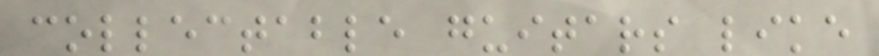collectable guitars like
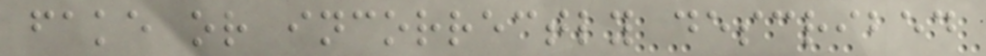fake or incorrectly described
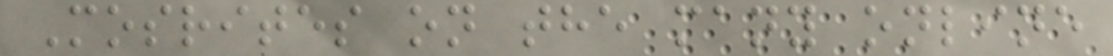Mosrites on the many online
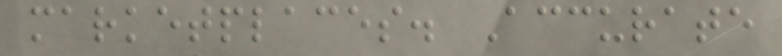marketplaces. Accurate
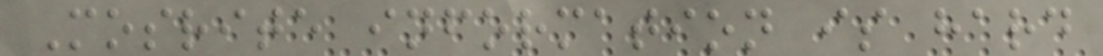Mosrite information is hard
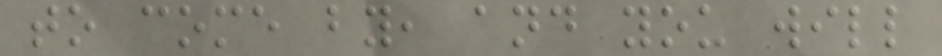to come by, and you will
